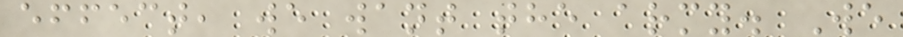effect, we want the army. We
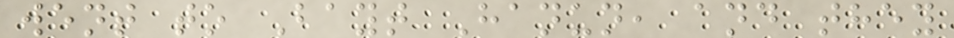went to Bayt Hanun, and they
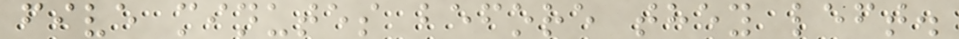five minutes before they left.
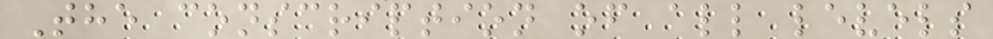The conscription of all levels
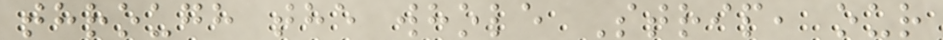through the whole Strip, our
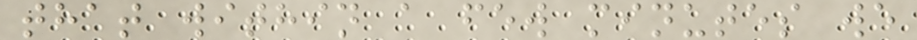that within a few minutes we
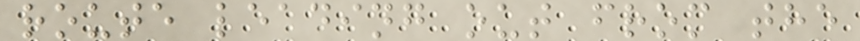route leading out from the
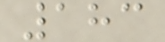183
